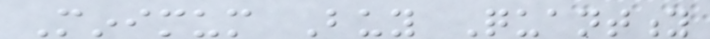Minimum Buy Quantity
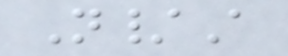N/A
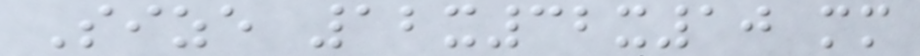Size 12x32x10 mm
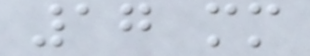17 mm
